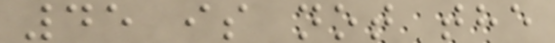45 is not the
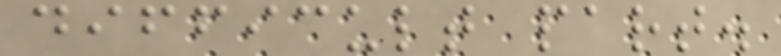difficult part.
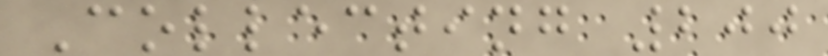Collecting 200
